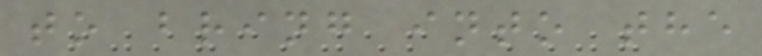to bring into the
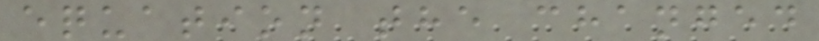equation the changed
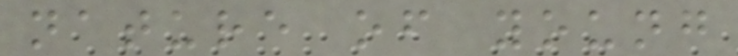nature of young
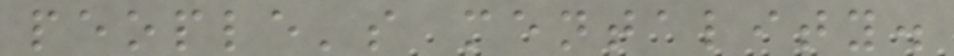people's mentality.
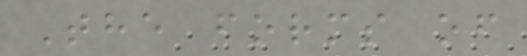The forms of
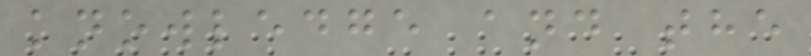knowledge and the
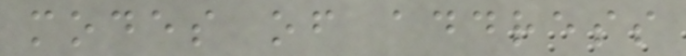modes of address
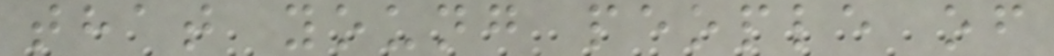that young people of
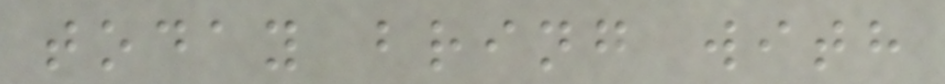today bring with
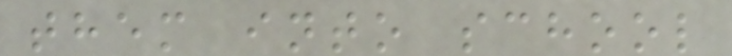them into school
